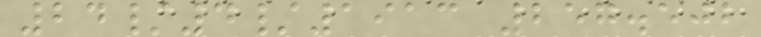24/4/1913 257.502
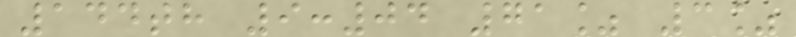144th 9:04 71% 3%
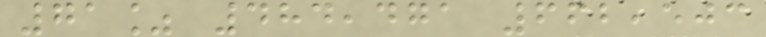71% 484,471 662,503
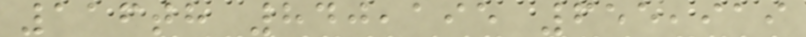116th 840,195 655,919
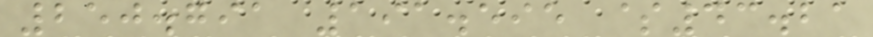250.791 191.595 $43.21
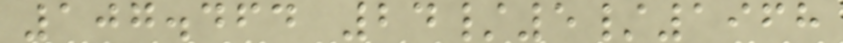107.464 24/5/1968
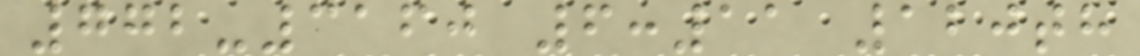772-3160 6:11 120th
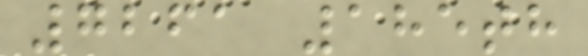7261 185th
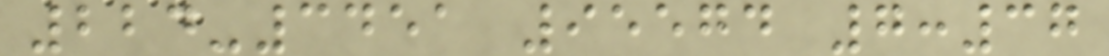224-3451 95574 7:37
